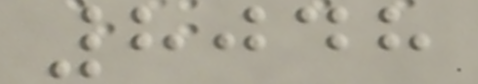8048
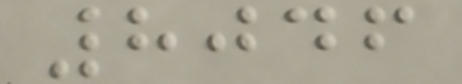8046
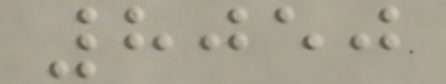8050
